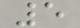5
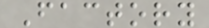Factory
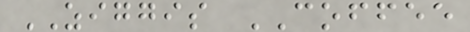ZIGGIS COFFEE
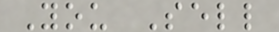You Sell
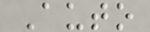Auto
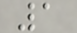1
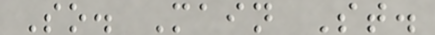So. Main St.
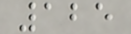125
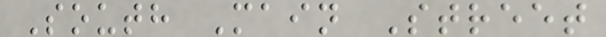South Main Street
